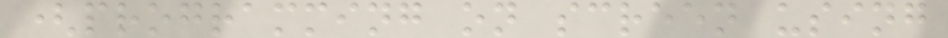(programming on screen using
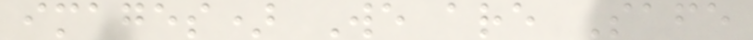images) We are Safe
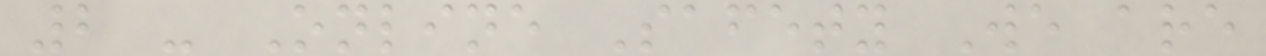2 - Online Safety We are
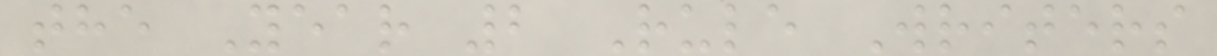the Year 2 Rule Writers
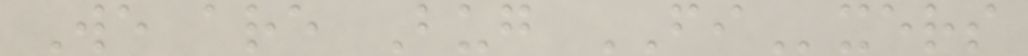We are Bug FIxers
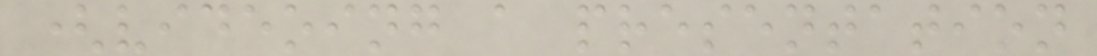(videoing a presentation
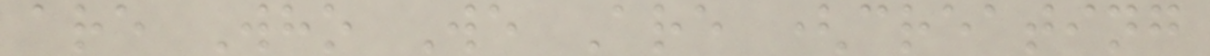are Who We Are (creating
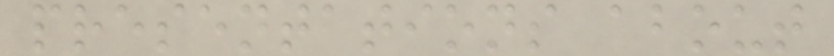presentations about
